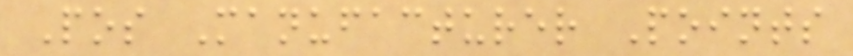Pos Manufacturer Points
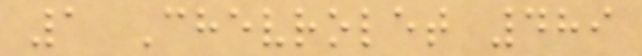1 Chevrolet 489
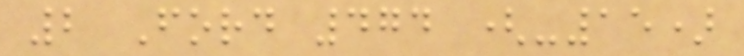2 Ford 474 (-15)
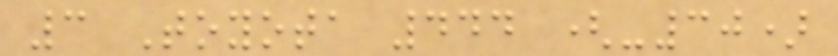3 Toyota 444 (-30)
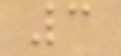3
